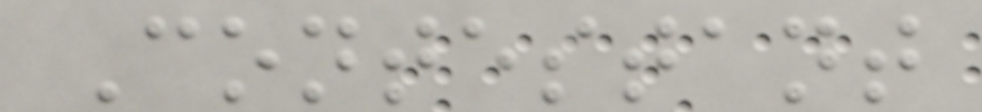Contestant
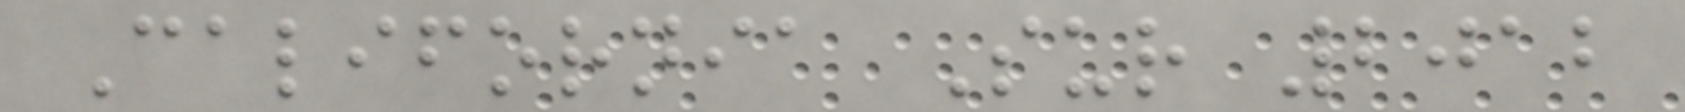California Sur 2012
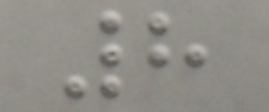8
